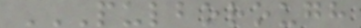PULBOROUGH
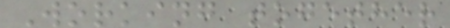Working together
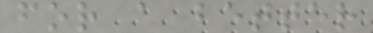for a better
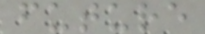future
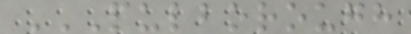PULBOROUGH
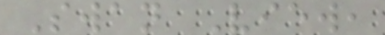Swan View,
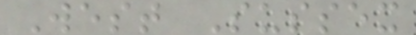West Sussex
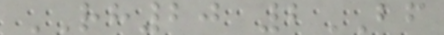RH20 2BF
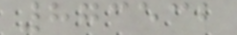873532
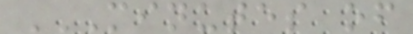MINUTES OF
